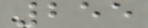255
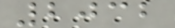2032
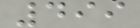499
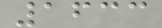1633
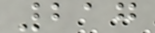217
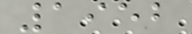1952
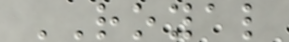ROYAL
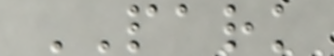PARK
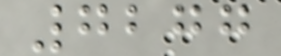7277
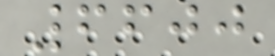6600
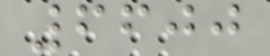6600
